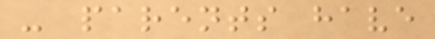- parents have
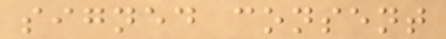signed consent
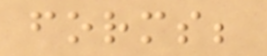forms;
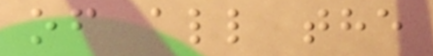of all the
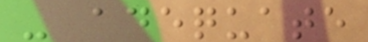- adequate
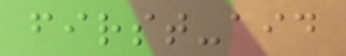first-aid
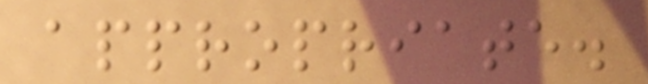appropriate.
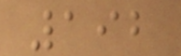192
